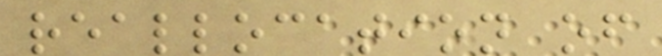reallocation of
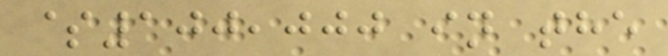$100,000 in the
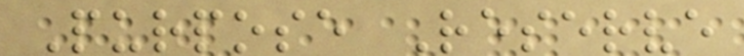Purpose Reserve
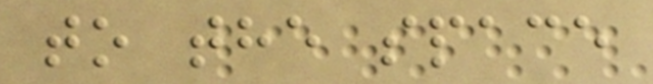to the space
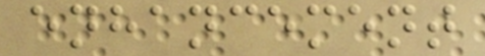enhancement
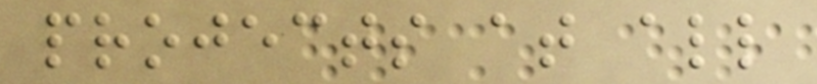projects at all
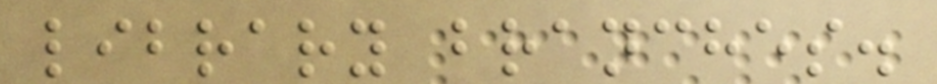library branches.
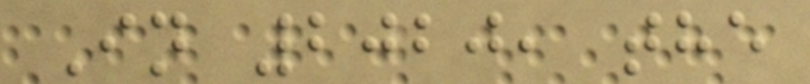In 2020, the
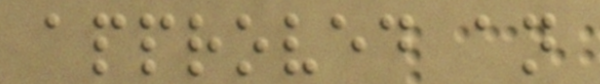approved an
